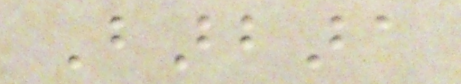Barbara
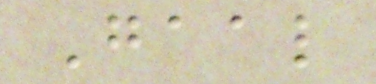Gaal
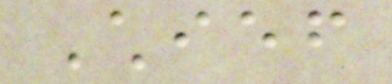Chief
